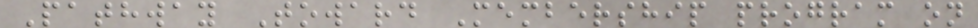Pathway Toward Membership program on
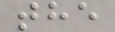the
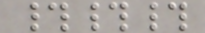###
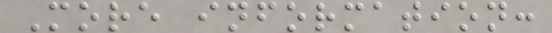More information:
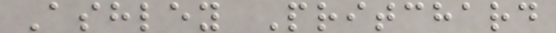Ashley Pritchard
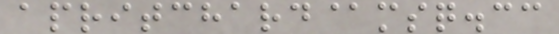apritchard@msq.cc
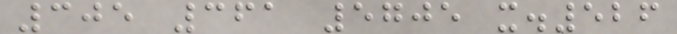305 361 5705 x.526
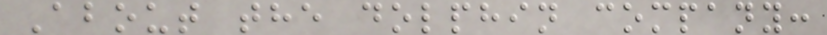About the dolphin company:
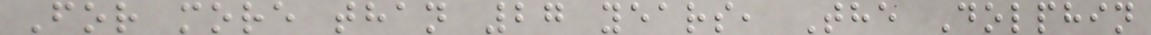For more than 27 years, The Dolphin
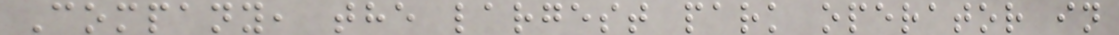Company, the largest park operator in
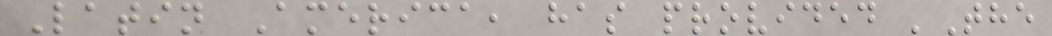Latin America, has provided 'The
